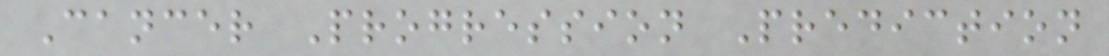Cancer Progression Prediction
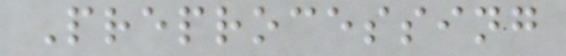Preprocessing
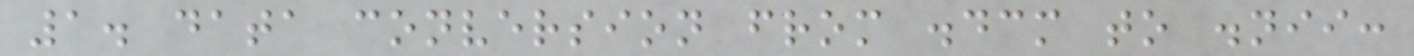1. data conversion from .dcm to .nii:
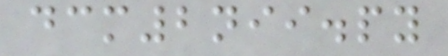dcm2nii.py
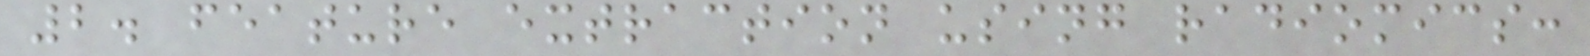2. feature extraction using radiomics:
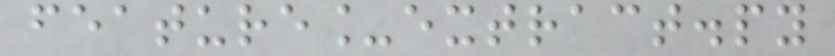feature_extract.py
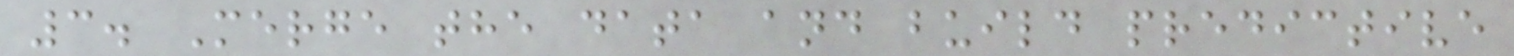3. Merge the data and build predictive
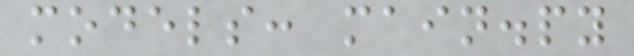models: main.py
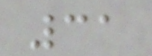31
